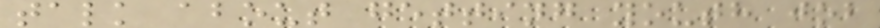talk about getting youth job
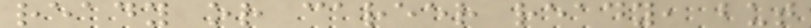ready or career ready, but
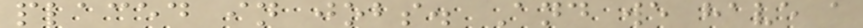placed in jobs. And we have a
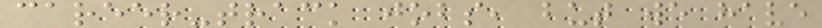career-track jobs, but we have
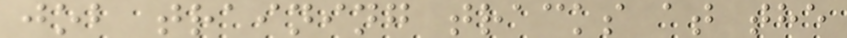job training tracks at the
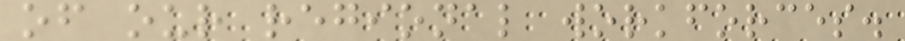of our regional workforces.
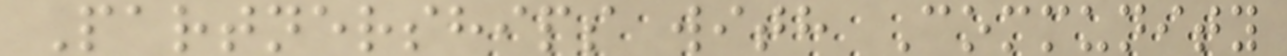Partnerships with Community
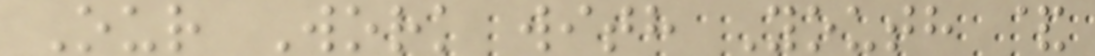Our Work with Youth &
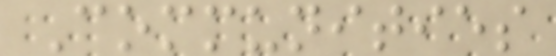Communities
